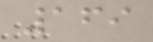169
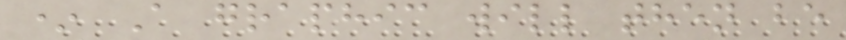* A graphic will then be
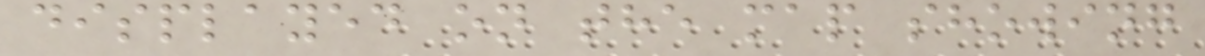displayed on the map showing
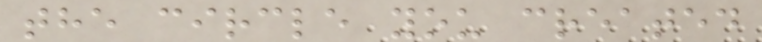the circle you created
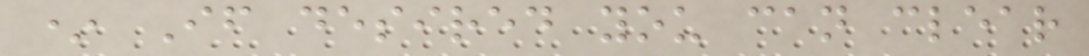* If desired you can clear
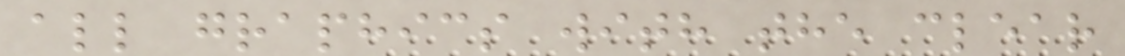all graphics with the clear
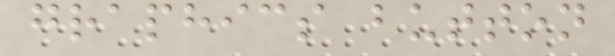graphics button
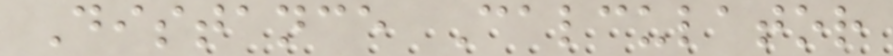Distance Calculator
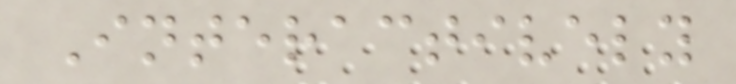Interactively
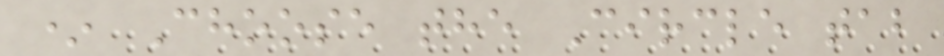* Choose the Circle tab
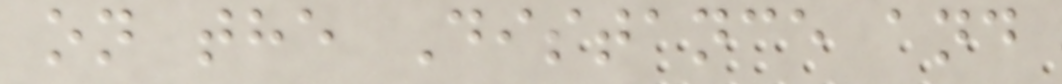on the Distance and
